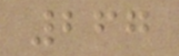267
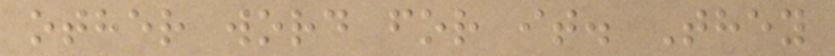other word for it. They
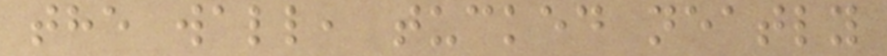the wall, tucked neatly
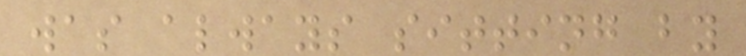was always sitting by
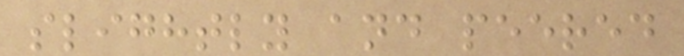slightly and peered
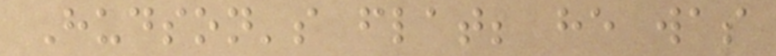Hudson's flat; he was
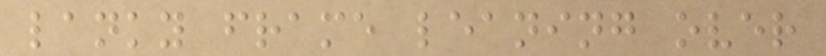lanky frame leaning over
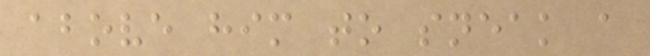above him to sneak a
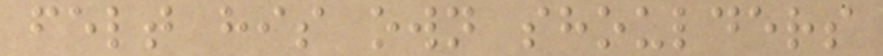felt his own shoulders
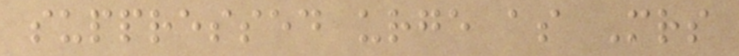suppressed urge as Mrs
